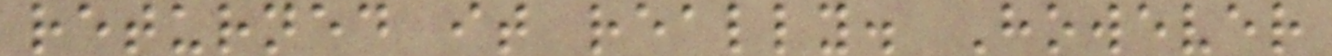returned it really. However
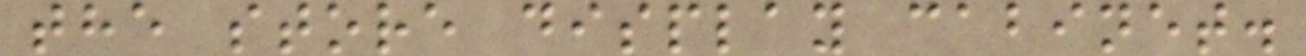the store display cabinet.
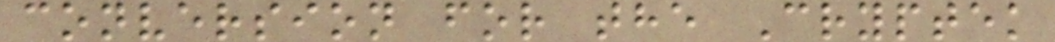conversion for the Cryptek
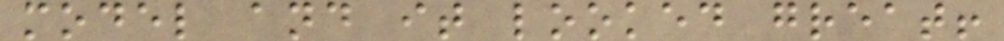model and it looked great!
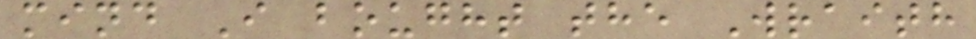mind I bought the Wraith
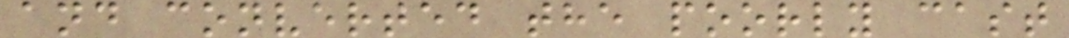and converted the poorly cast
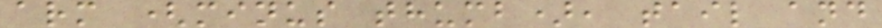arm (minus thumb), tail and
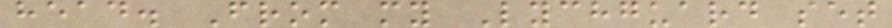head. From my Lychguard set
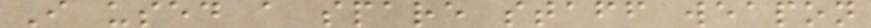I used a spare staff weapon
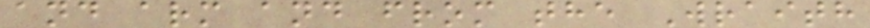and arm and from the Wraith
